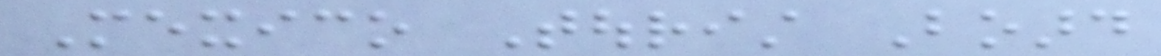Mexico Tourist Board
